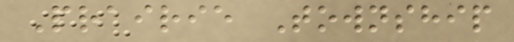Prairie Township
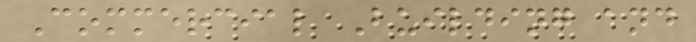Commercial Building and
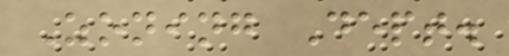Zoning Dept.
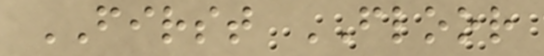FIRST FLOOR
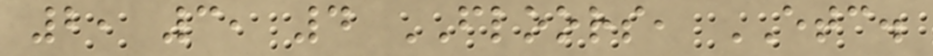2, 3, 4 FLOORS, ETC.
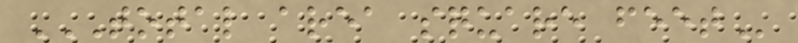TOTAL AREA SQUARE FEET
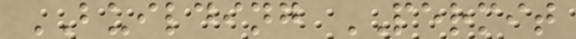BUILDING PERMIT
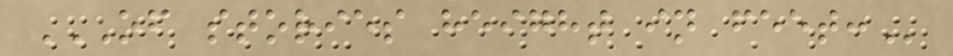OF STORIES HEIGHT IN FEET:
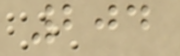204
